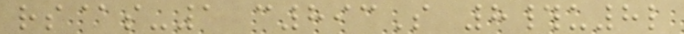rs@s-1 c893S 8#u8l
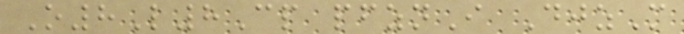O8L8Cp pfznI DjzM
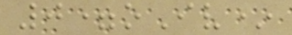0=oIv*
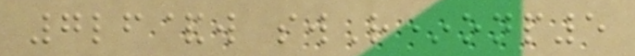7lf&w swR*onp5
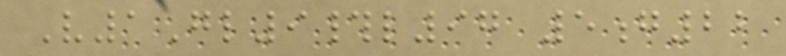V1Gl9#l97 5g22
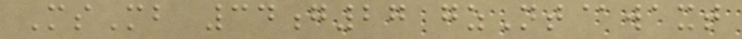MsMb 34g27 gzNt@waxt
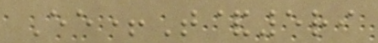Ee+T&5ri
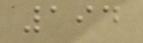194
